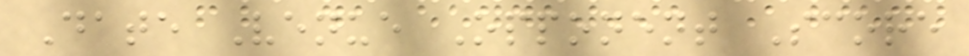Date Venue Opponent Score
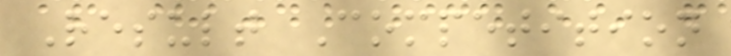Result Competition
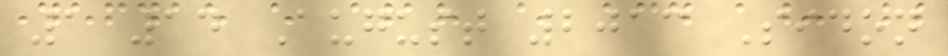1 14 August 2013 Sidon
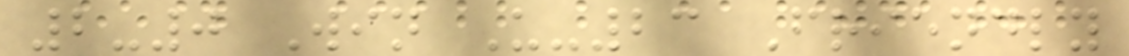2-0 Win U-23 Friendly
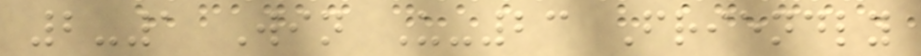2-1 Win U-23 Friendly
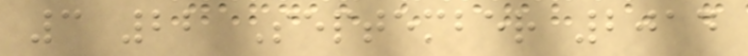3 22 September 2014
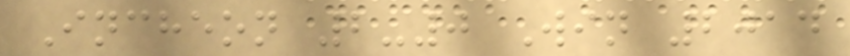Incheon 2-0 Win 2014
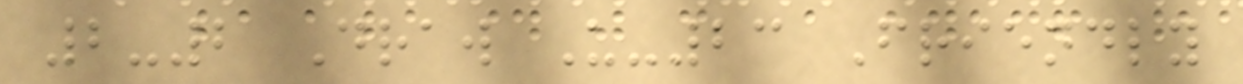2-2 Draw U-23 Friendly
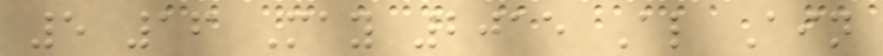5 16 May 2015 Al Ain
